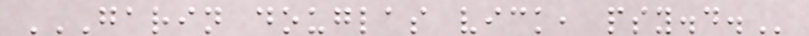GARIN DOUGLAS VICK, PSY.D.
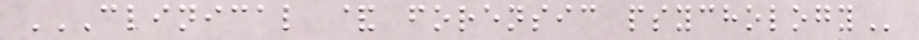CLINICAL & FORENSIC PSYCHOLOGY
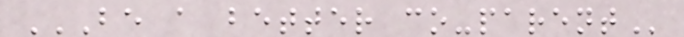BE A BETTER CO-PARENT
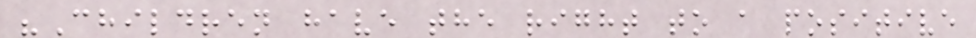"Children have the right to a positive
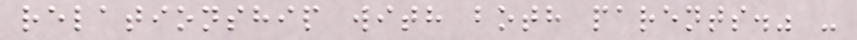relationship with both parents." -
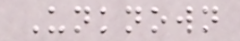Unknown
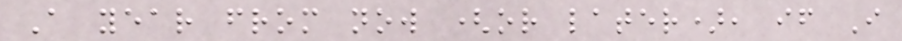A year from now (or later), if I
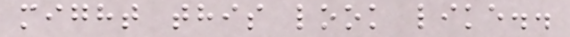might this look like..
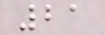21
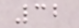32
